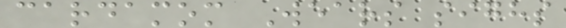cardamom Wears sighs
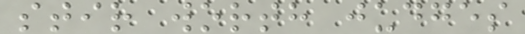stir worth judges
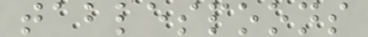tablespoons
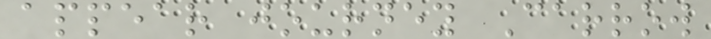appear journey Carrow
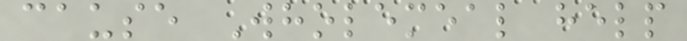cause Wholemeal help
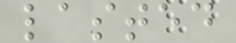lasted
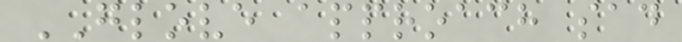GLOVE approach sad
